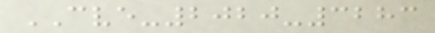CVE-2020-3283
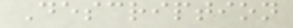Description
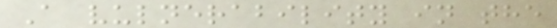A vulnerability in the
